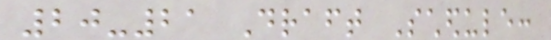20-21 Draft Schedule:
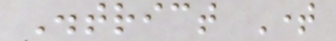District Time
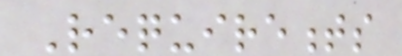Requirements
